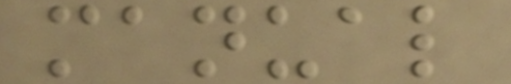manual
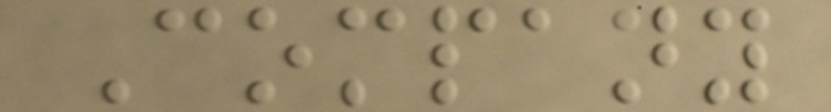Company
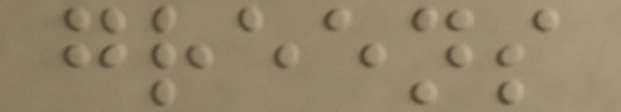greens
